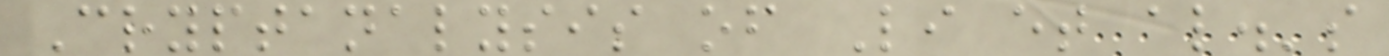Cryptanalysis of Li et al.'s
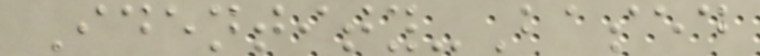Identity-Based
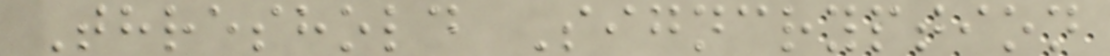Threshold Signcryption
